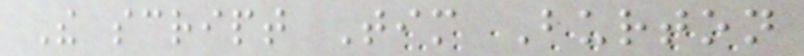The script Tim Burton
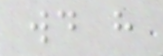would have
